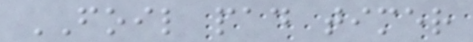FOIL pad timer
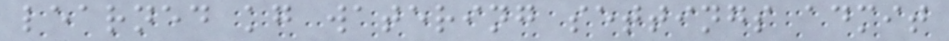learned kg watering settings admit
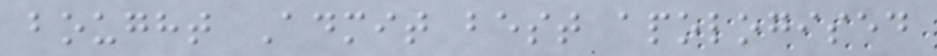bought Admit best apologised
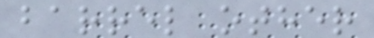barrel other
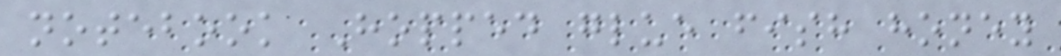notebook Hopped glue fish honey
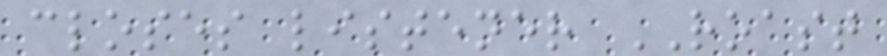closes listener ROAST
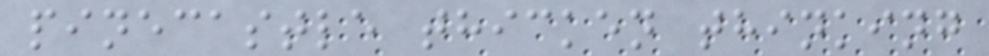pinecastle thicken thinking
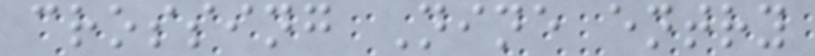crossing Nine entry
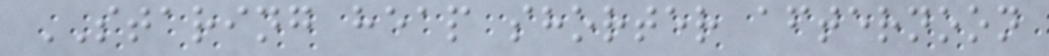STARING heap shorter afternoon
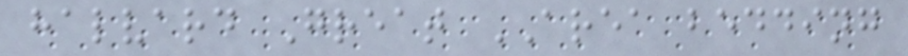halvard Great AREA bedding
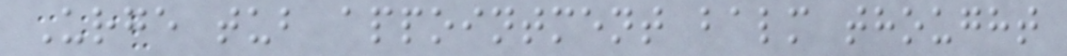Urge tub appointment balm thought
